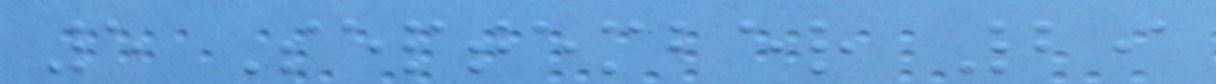5 September 29
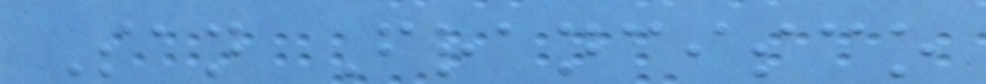San Francisco
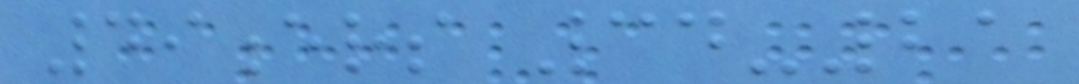49ers 34-21
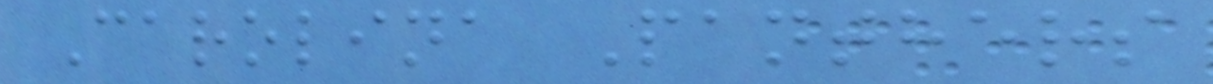Carolina Panthers
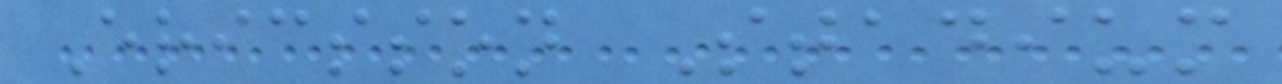Ericsson Stadium
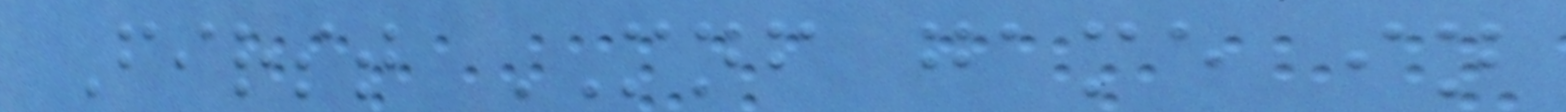First MNF game in
